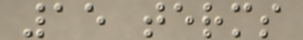15 terms
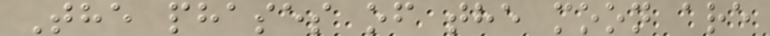The phases of the moon are
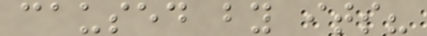caused by its?
